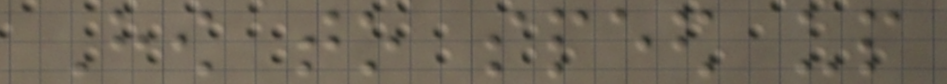How to speed up
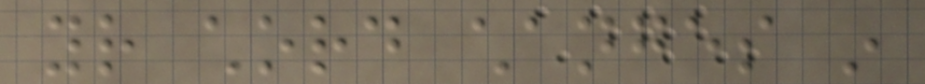your chord changes in
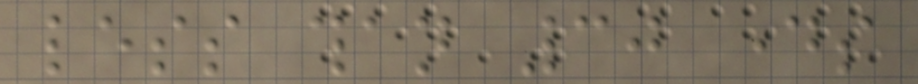less than 30 days
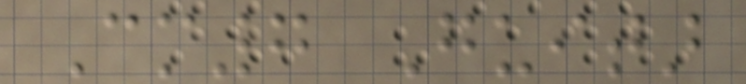Cm7 Guitar
